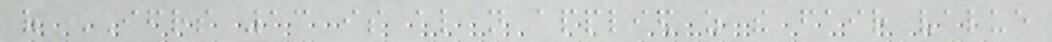of IFRS 13 is also not applied as the fair value
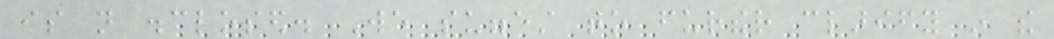is not disclosed. We suggest to further clarify in the
